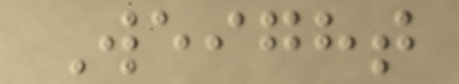Weight
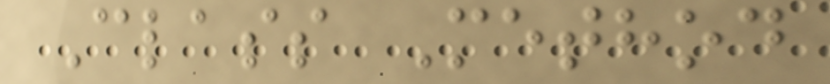Class Method
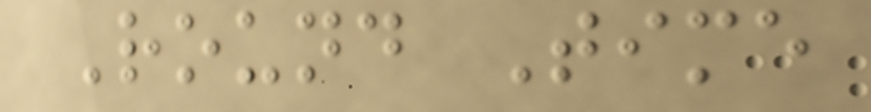Round Time
